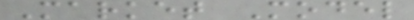Market Model
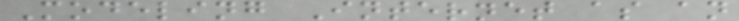Modeling Internet as an
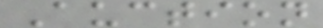Auction
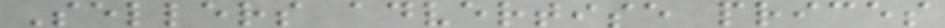Sellers advertise prices
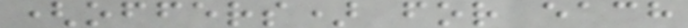(offers) for each
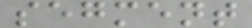segment
